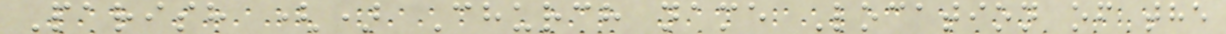Parish () Church name Location of the
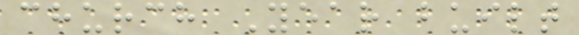church Year built
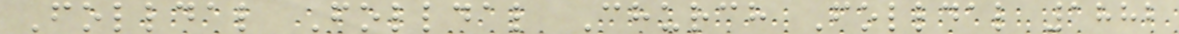Folldal Folldal Church Folldal 1882
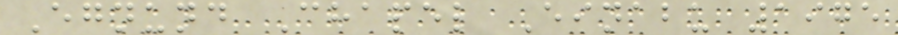Egnund Chapel Einabu 1975
